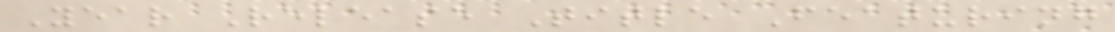Year Release Title Featuring
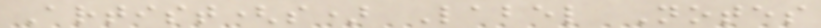Artist(s) Label Notes
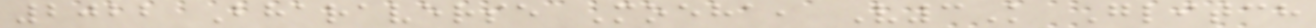2022 Bharaverse Moeha, V3K Glitch
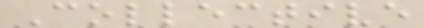Collective
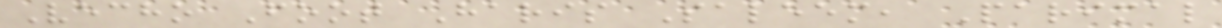Vecho Foot Haris Saleem, Parimal
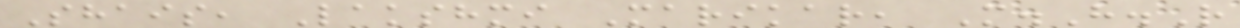Shais, Lakshmi Marikar, M.H.R
